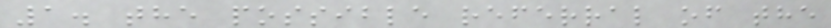1. the possible referral of the
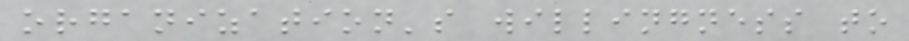organization's willingness to
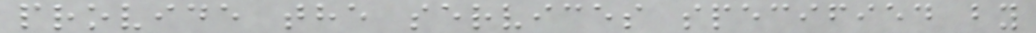provide the services specified by
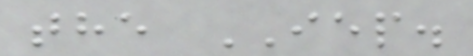the IEP.
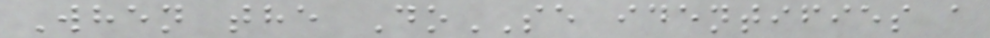When the DoSE identifies a
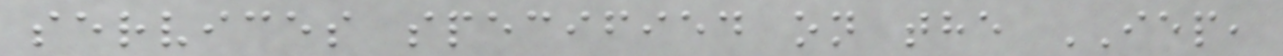services specified on the IEP,
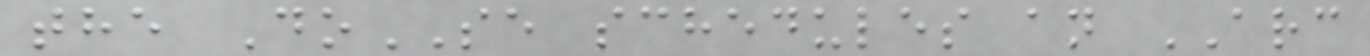the DoSE schedules an ARC
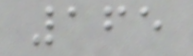165
